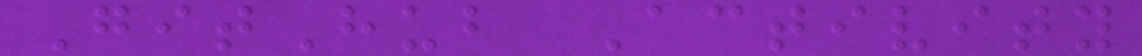GitHub Activity
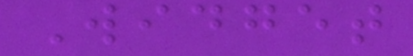Widget
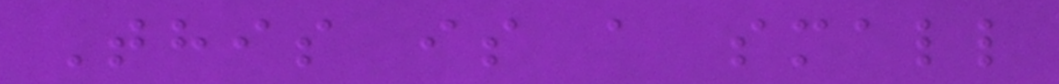This is a small
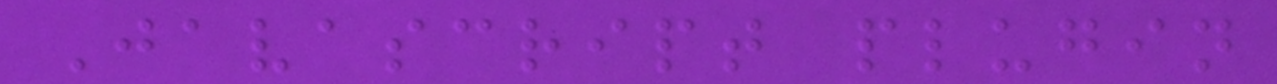Javascript plugin
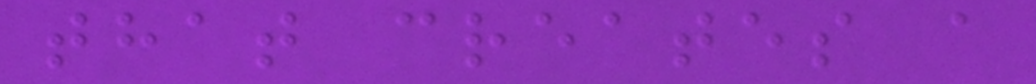that creates a
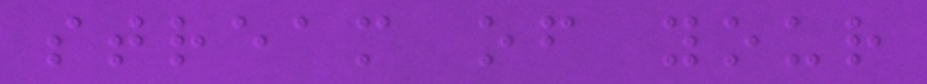stream of your
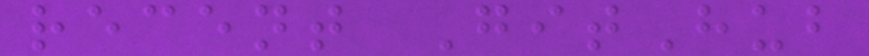recent GitHub
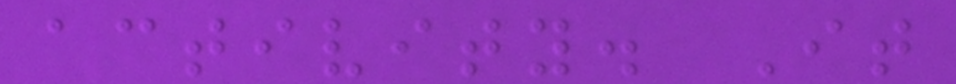activity. It
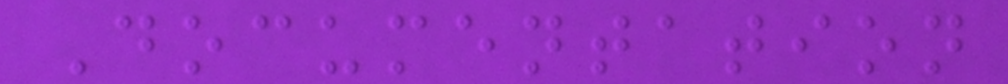Documentation
